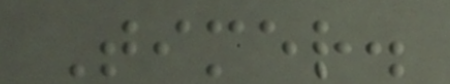Timer.
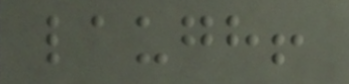laugh!
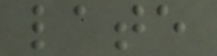late
